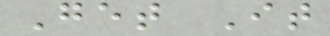Get It
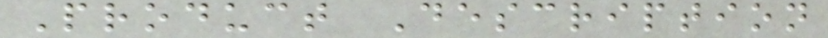Product Description
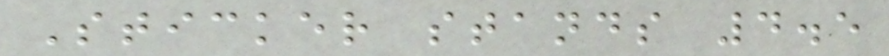Sticker stands 4.5
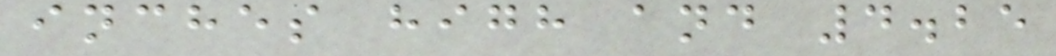inches high and 4.25
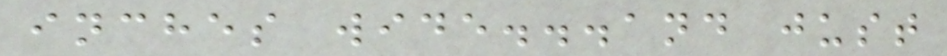inches wide...and just
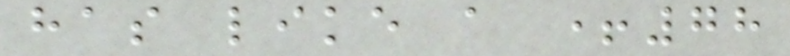has like a +78
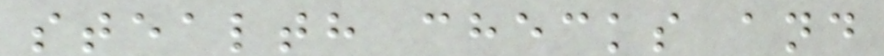stealth checks and
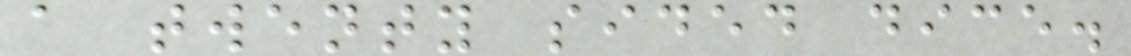a twenty sided dice.
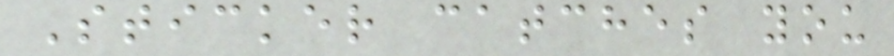Sticker catches you
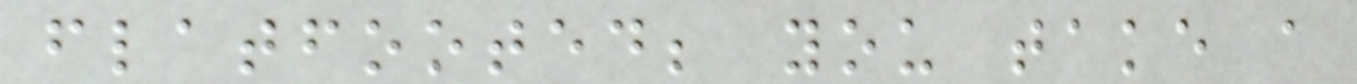flatfooted; you take a
